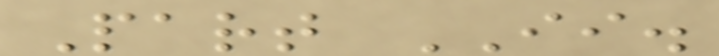Part II.
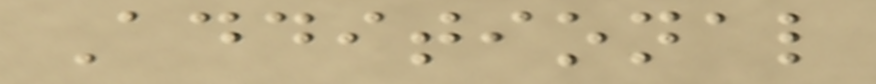Additional
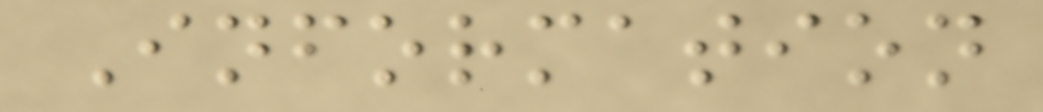Information
